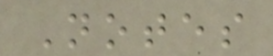Notes
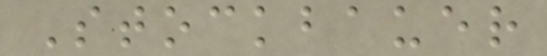Stockbauer
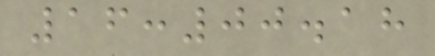16:00.18
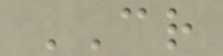CR
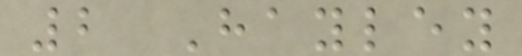2 Hayley
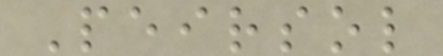Peirsol
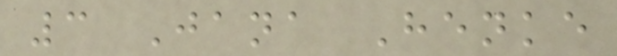3 Jana Henke
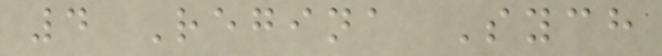4 Regina Sych
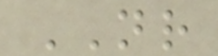NR
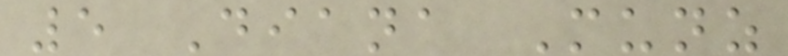5 Diana Munz
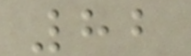82
